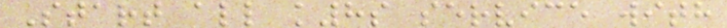Start all k8s service with
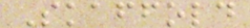Skaffold
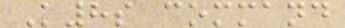K8s command
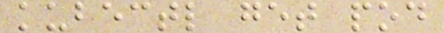kubectl get pod
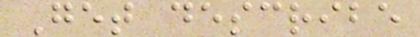Get describe
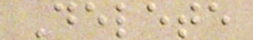Delete
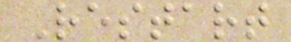Restart
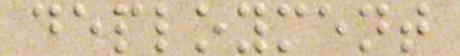deployment
